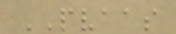PVAAS
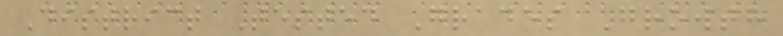District Tested Grades Growth
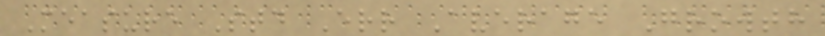Measure Std Err Average Growth
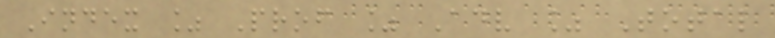Index % Prof % Adv % Total
